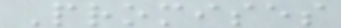Promises
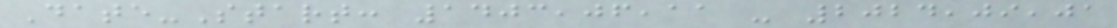Date-Start: 1403,06,11 - 2024,09,01
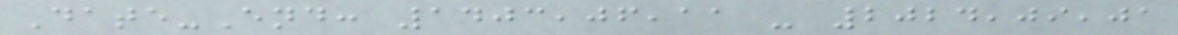Date-End: 1403,06,11 - 2024,09,01
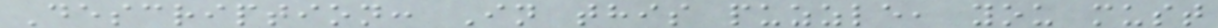Description: In this puzzle, you must
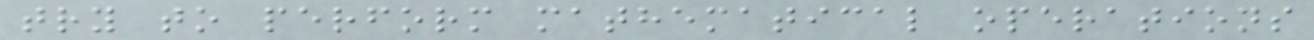try to perform mathematical operations
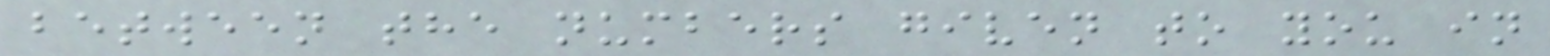between the numbers given to you in
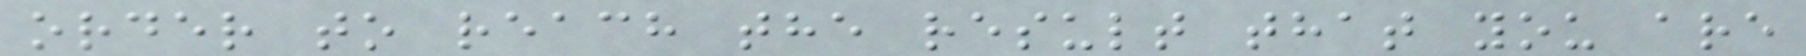order to reach the result that you are
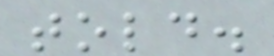told.
